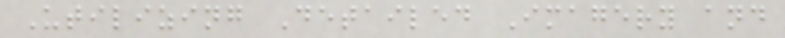Utilizing Detailed Imagery and
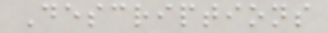Descriptions
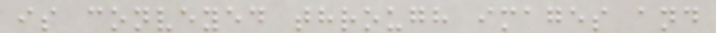is conveyed through images and
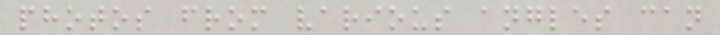photos from various angles can
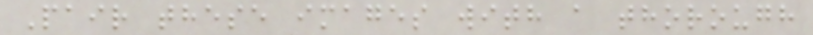Pair these images with a thorough
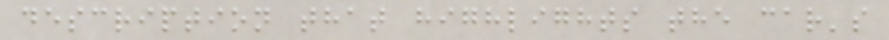description that highlights the car's
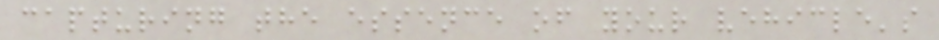capturing the essence of your vehicle's
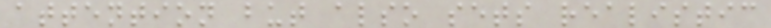attention but also sets realistic
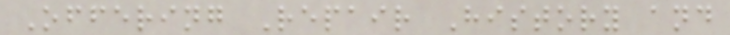Offering Repair History and
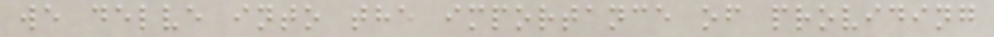we delve into the importance of providing
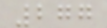277
